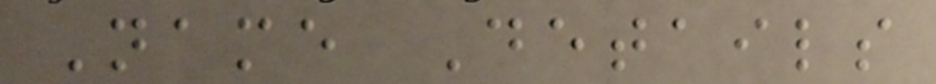Name Details
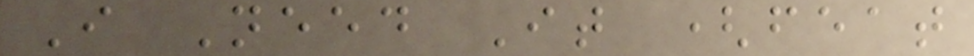I Need It (feat
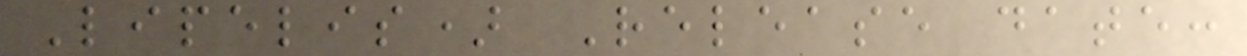Lipelis) Release date:
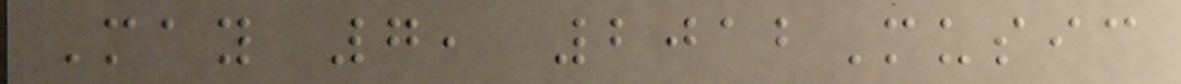May 7, 2012Music
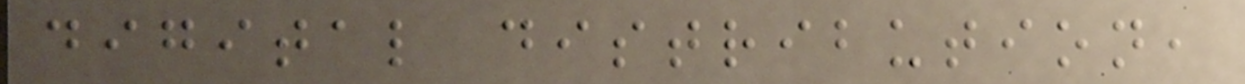digital distribution,
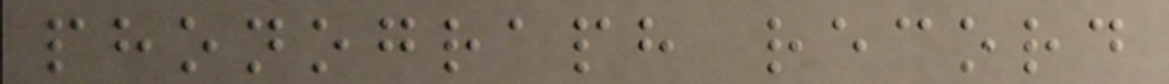phonograph record
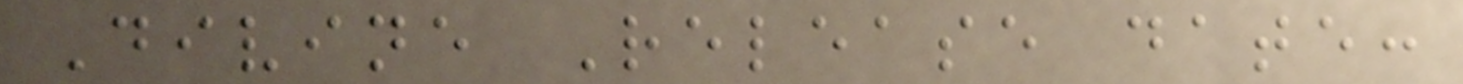Divine Release date:
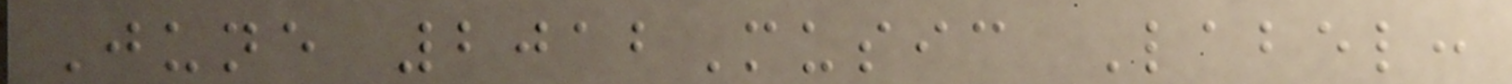June 2012Music Label:
